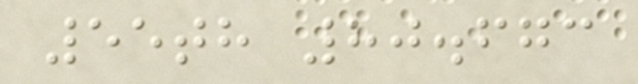55th 80.673
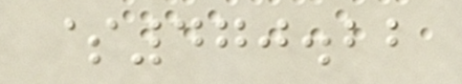$470.22
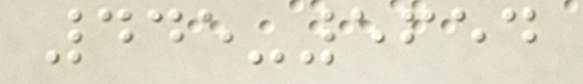445-5654
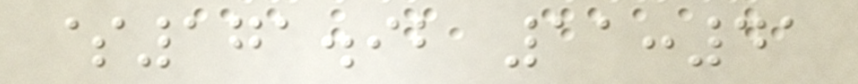$171.92 11:41
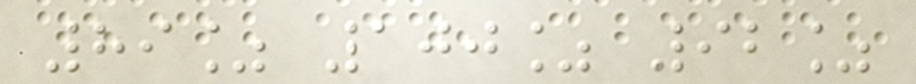89% 100% 92%
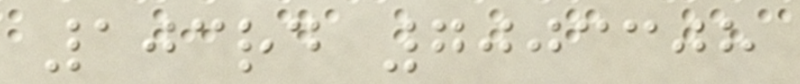103rd 7003308
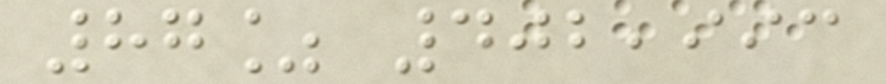87% 402,993
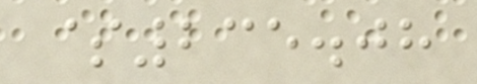$235.08
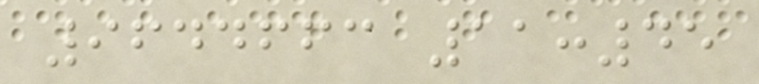9644663 11:45
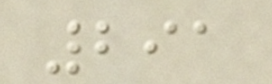291
